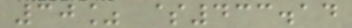30% $433.14
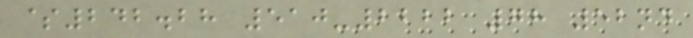$242.28 510-2222 78 52nd
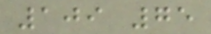109 75
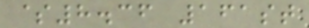$8.36 161st
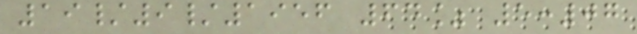19/9/1956 64% 5:07
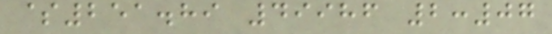$251.89 49986 2:07
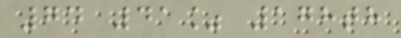74 41% 178th
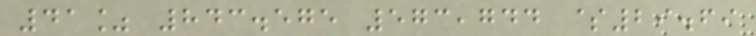41% 843.575 573,744 $29.69
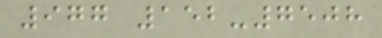977 152-7508
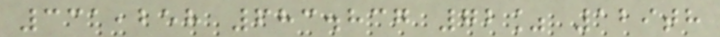331,258 683.837 72% 129th
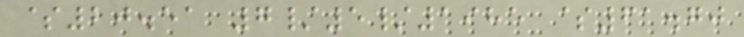$20.51 7/5/1985 $61.70
